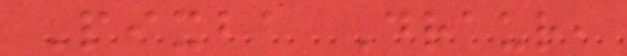Pixba Draur,
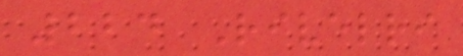224 Rivelri
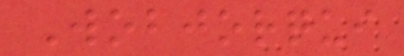Wobjorqui
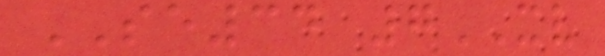SE34 7XV
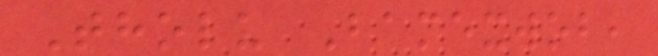Tholu Bamexwob,
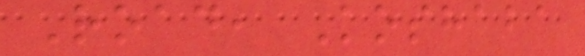Road, Koshaba
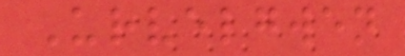Urvelgwen
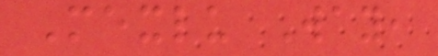Mexlu Way,
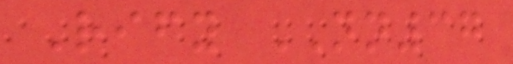Rify NN37
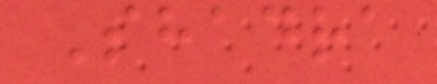Shadra
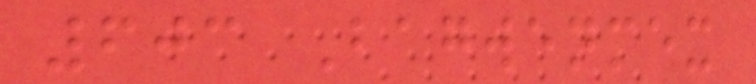603 Bagwenmex
